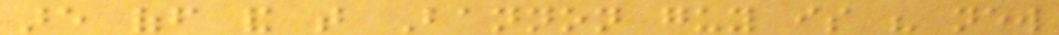are off and that Bannon guy is his new
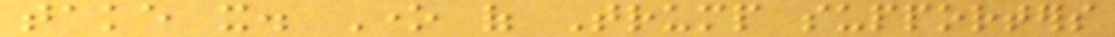take it. One of Trump supporters
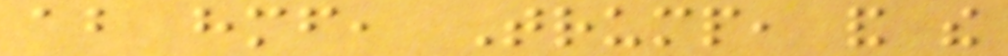about himself, Trump, and the
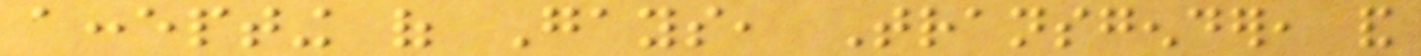accepting of Gays, Transgender, and
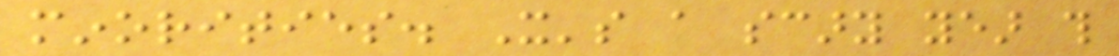minorities. It's a scary year this
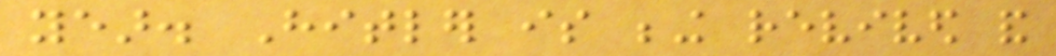year. Hitler is being revived and
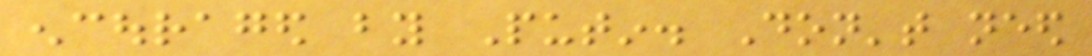encouraged by Putin. Don't need
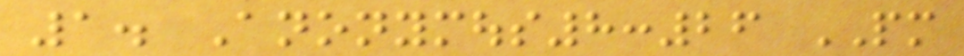1. Anonymous8:26 PM
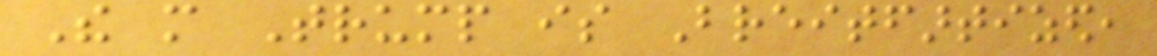The more Trump is Breitfartized,
